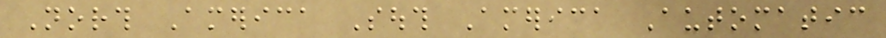North America South America Automatic
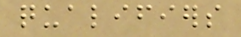qualifiers
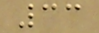33
